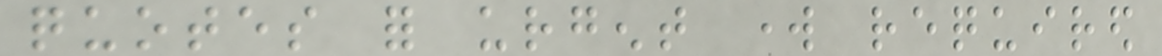quotes for urgent work required
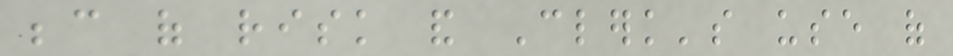because of risk and Clerk's use of
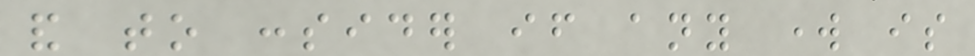and to consider if any work is
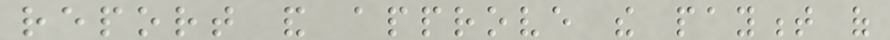report and approve the payment of
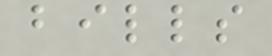bills
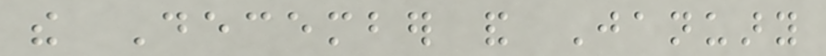the December and January
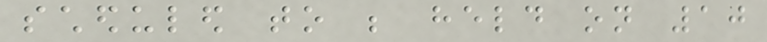scheduled to be held on 10
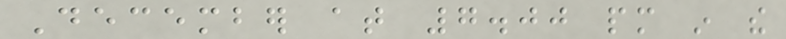December at 7.00 pm in the
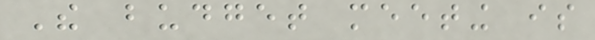The budget meeting is
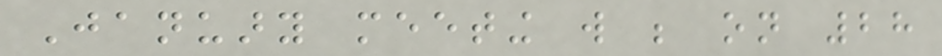January meeting will be on 28
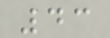43
